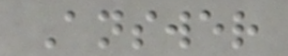Answer
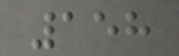158
